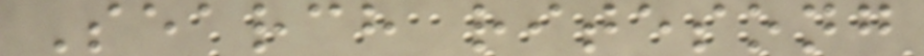Search ritesong
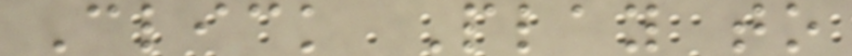Click Play to
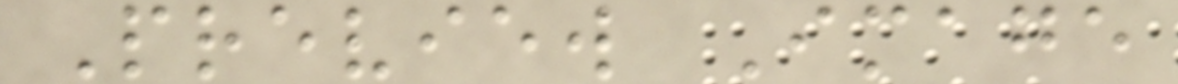Preview Image
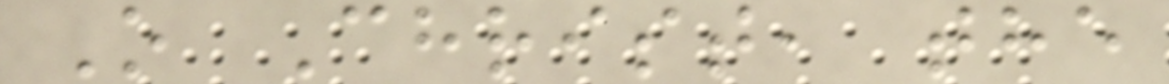O Christ, the
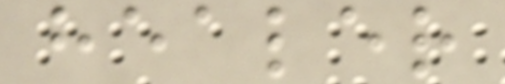healer
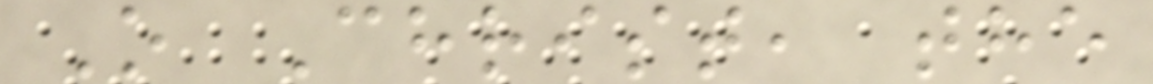O Christ, the
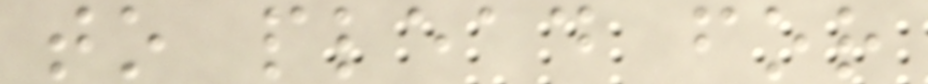to plead for
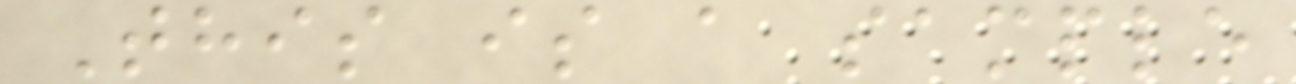This is a sample
